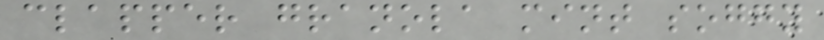clapper granola mint soggy
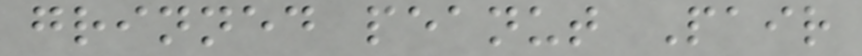grinned peanut Pair
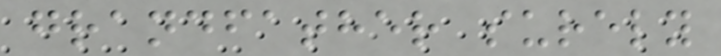grandfather surely
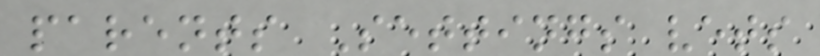parents Settings vets
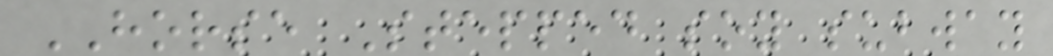HORSE Stepped soy subway
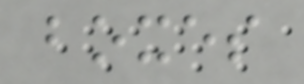boxes
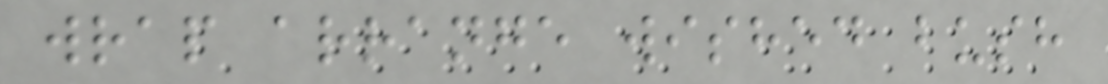wrap arrange wished bush
